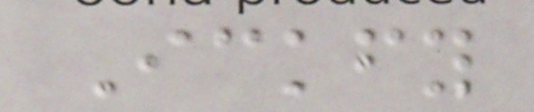Ickfy
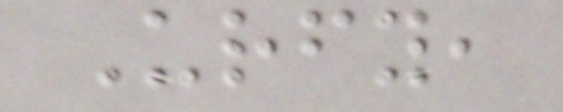Urfy,
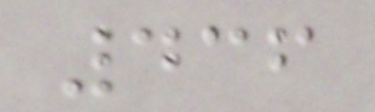436
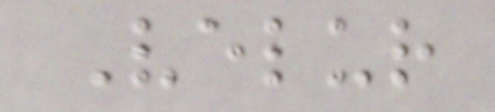Velur
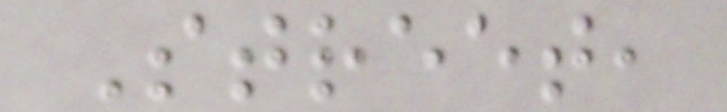Street,
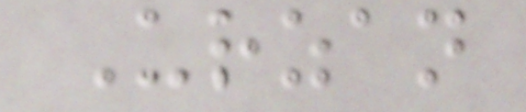Urzan
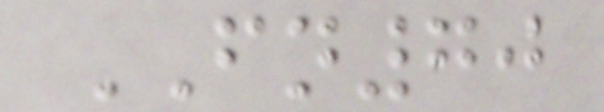FN70
